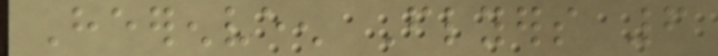Heerenveen Flyers 6
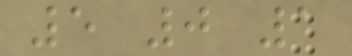5 0 1
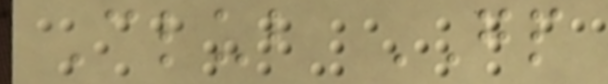Club GP
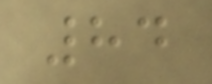84
